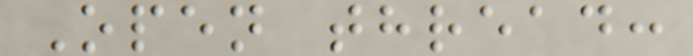Open thread:
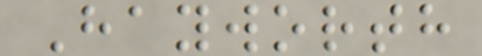Hayworth
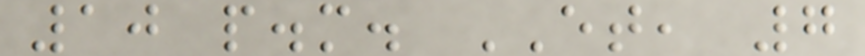10 p.m. ET, 7
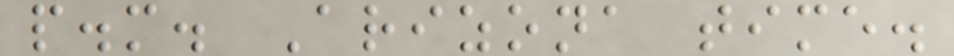p.m. Arizona time.
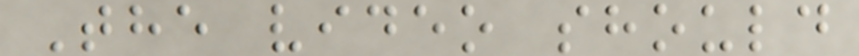The video should
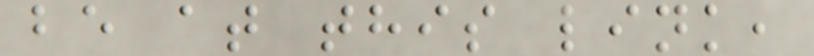be at this link,
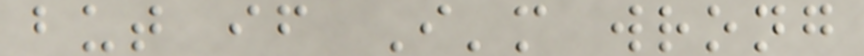but if I'm wrong
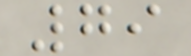79
